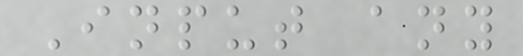Input any
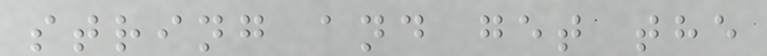string and get the
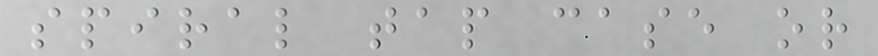spiral tap case or
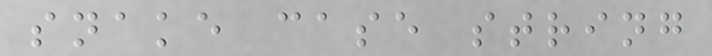snake case string
